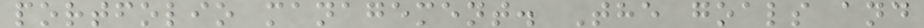portfolio management. The goals and
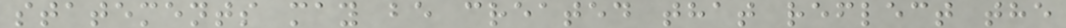statements may be created that reflect the
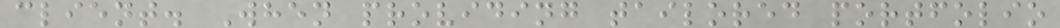client. When providing tailored portfolio
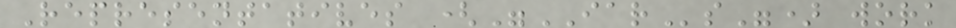Representatives ("IARs") work
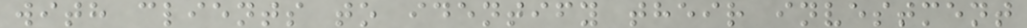with clients to identify their investment
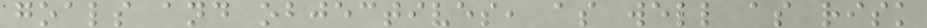goals and objectives, as well as risk
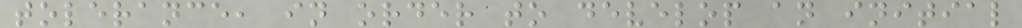tolerance, in order to develop an initial
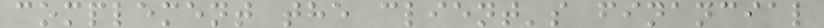complement the client's financial
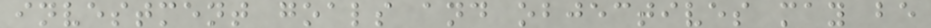investment goals and objectives may be
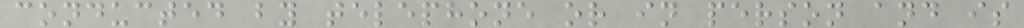conducted by telephone or in person and is
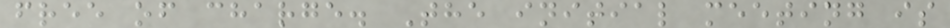free of charge. The initial meeting is
